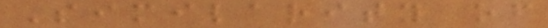Similarity of
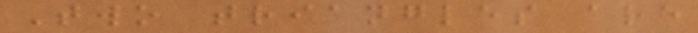Two triangles are
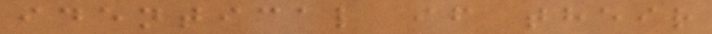identical if their
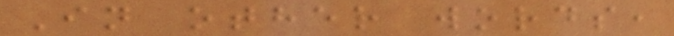In other words,
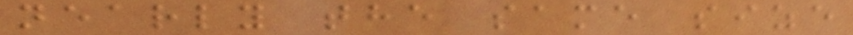nearly the same size
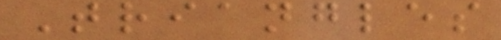Triangles
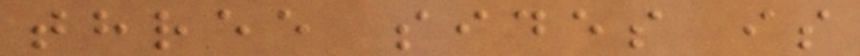three sides is
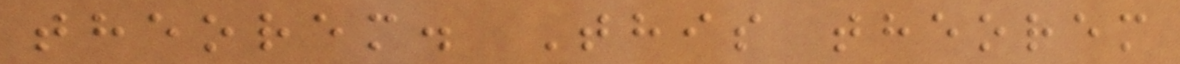theorem. This theorem
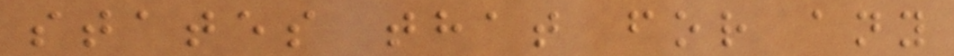states that for any
